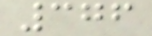376
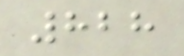828
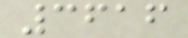3616
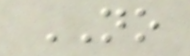NO
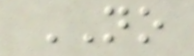NO
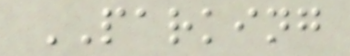PARKING
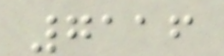7116
